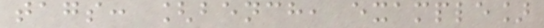tags: [bench, example]
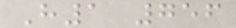H1 756
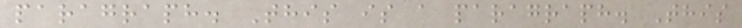paragraph. This is a paragraph. This
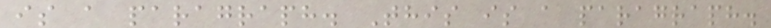is a paragraph. This is a paragraph.
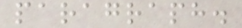paragraph.
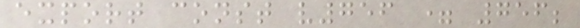export const v756 = 756;
